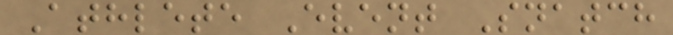Athlete Event Snatch
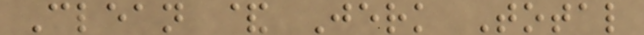Clean & Jerk Total
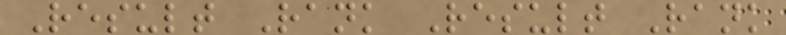Result Rank Result Rank
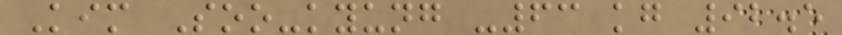Kim Soo-kyung -63 kg 92.5
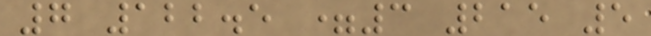7 122.5 =3 215 5
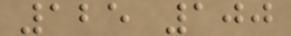125 100
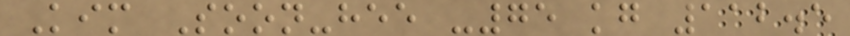Kim Soon-hee -75 kg 112.5
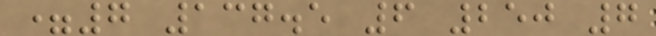=7 137.5 6 250 7
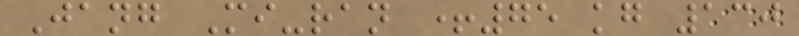Jang Mi-ran +75 kg 130
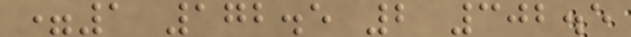=1 172.5 2 302.5
